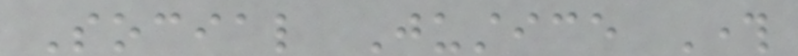Social Justice Through
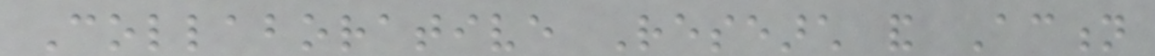Collaborative Research and Action
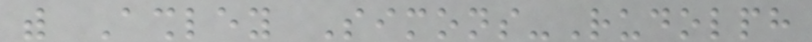with Ashley Simons-Rudolph
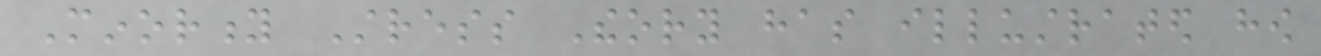Minority Stress Theory has illustrated how
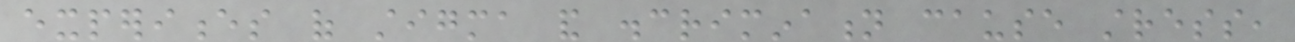experiences of stigma and discrimination cause stress,
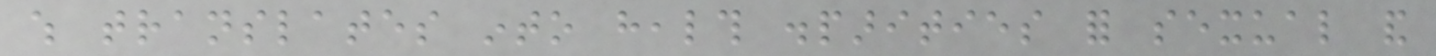which translates into health disparities for sexual and
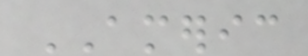AMERIC
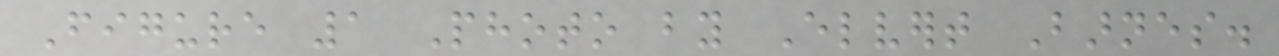Figure 1 Photo by Elvert Barnes.
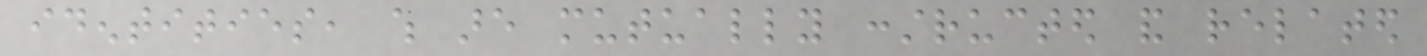identities, which are mutually constructed and related
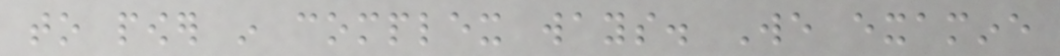to power in complex ways. We examine
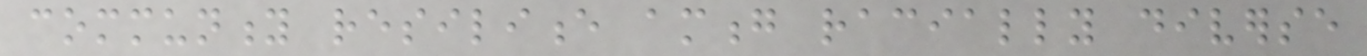community resilience among racially diverse
